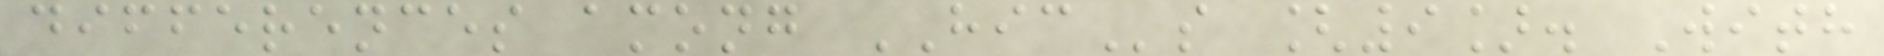differences among HICs [9]. With
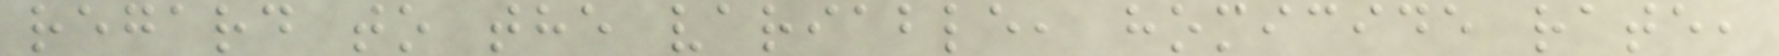regard to the variable, homicide rate,
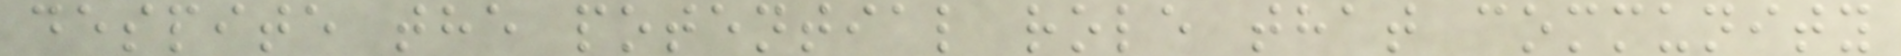despite the potential role that community
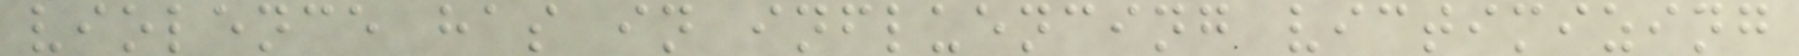violence has in influencing victimizing
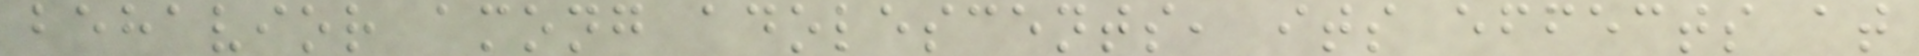behavior among adolescents, its effects at
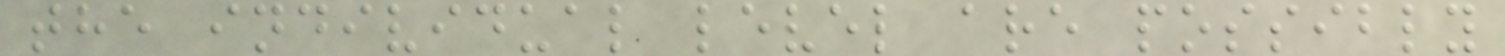the individual level are possibly
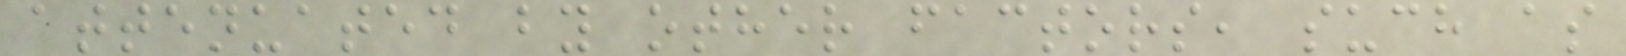attenuated by other factors, such as
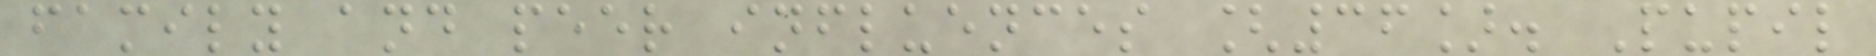family and peer influences [36]. Pupil
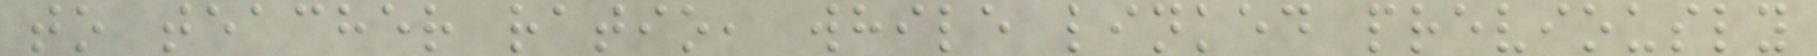to teacher ratio, while linked previously
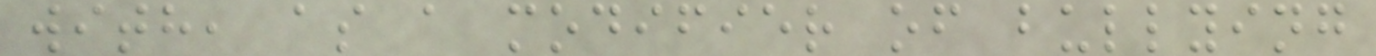with, as a modifier of bullying
